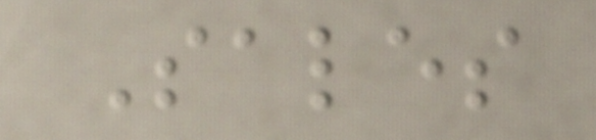Sales
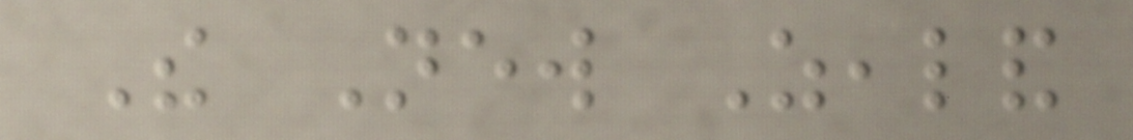The New Zealand
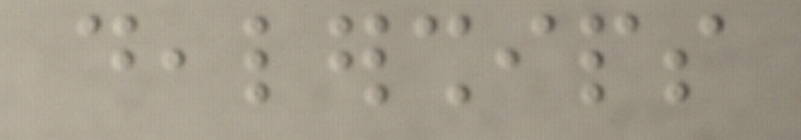dealerships
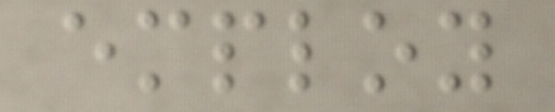employ
